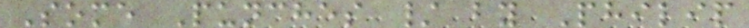Some Punches / by Philip
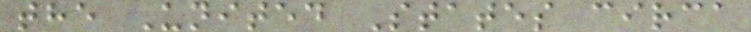the United States circa
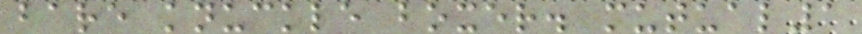bare knuckle boxer. mutual1
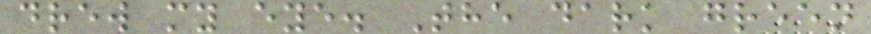drew my eye. The dark green
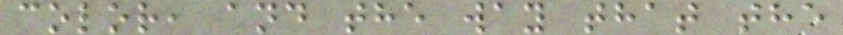color, and the way that the
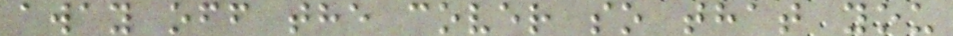away off the cover so that you
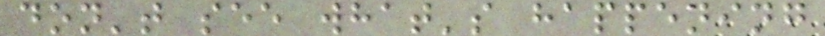don't see what's happening
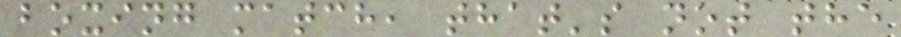boxing match, that's not the
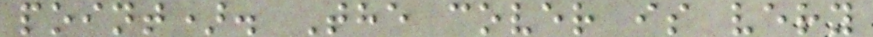point). The cover is very
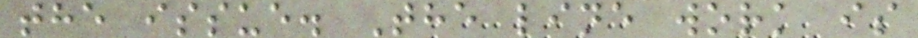the issue. The line work is
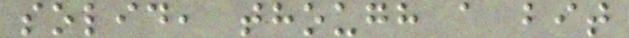solid, though a bit
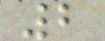2
